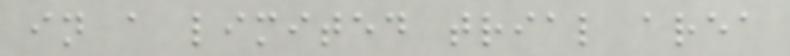in a limited trial area
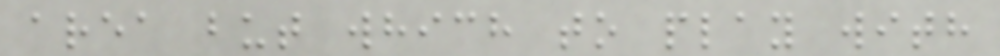area but which to play with
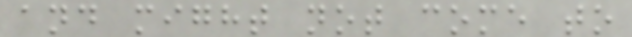and might not come to
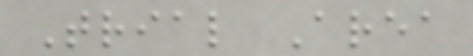Trial Area
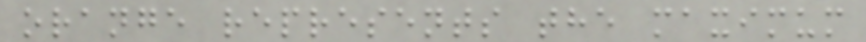orange represents the maximum
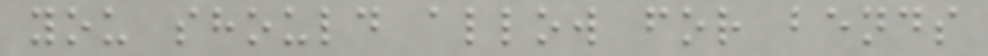you should allow for bends
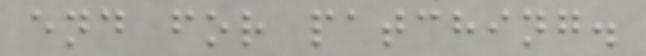end for patching.
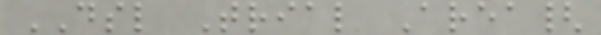DSL Trial Area{
